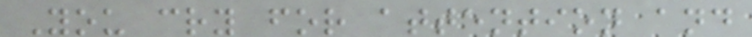You cry for attention and
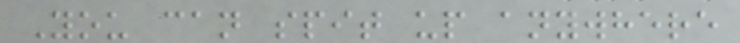You can spit up anywhere
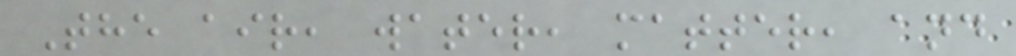The air, water, matter, and
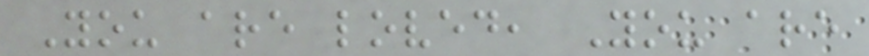You are loved, You are
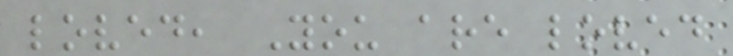loved, You are loved
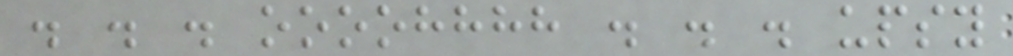. . . oooohhhh . . . upsy
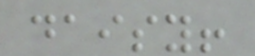daisy!
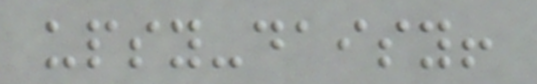upsy-daisy!
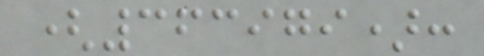(363979):
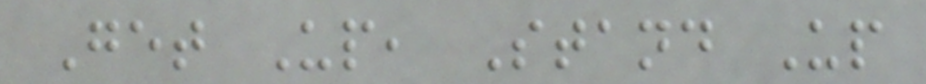Get Up, Stand Up
